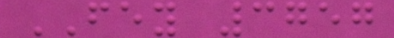FEY 3757
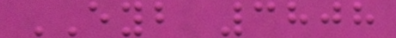EYB 3808
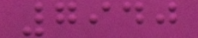7940
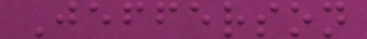Jefferson
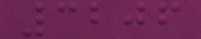3206
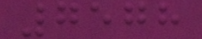7578
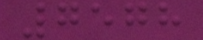7578
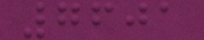7601
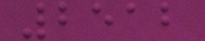2512
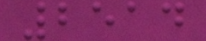2514
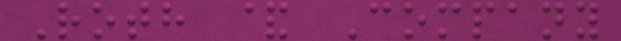Roth & Company
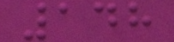148
